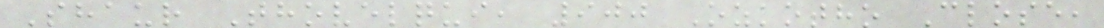Shaur Thovelqui, 900 Ozkotho Close,
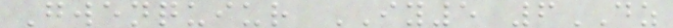Gwenquiur IY5 6DZ
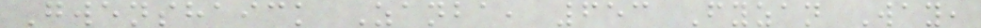Gwenshaick Zanba, 653 Fyzan Way,
